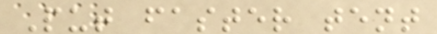Put faster tent
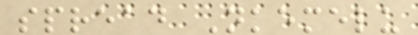spread Nkemelu
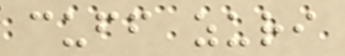cuff zuri
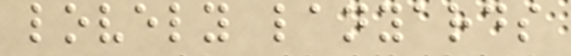lovely lanyards
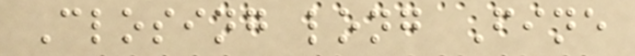Closing long Fine
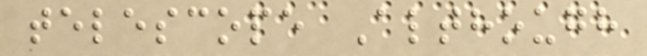telescope Although
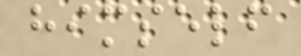himself
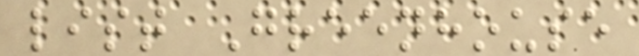list Greenhouse
